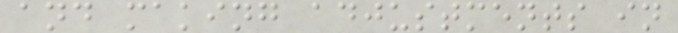and making adjustments in
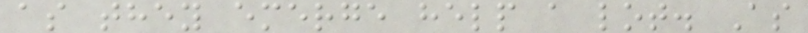as they emerge help a lot. As
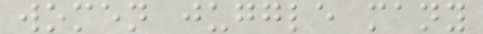women juggle many
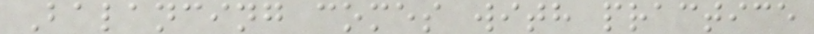Balancing comes with practice
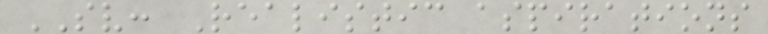SV: Realistic aspirations
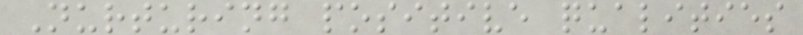Nurturing positive qualities
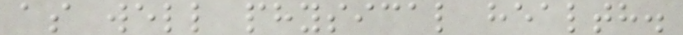as well physical health.
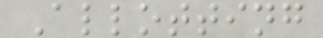Allotting
